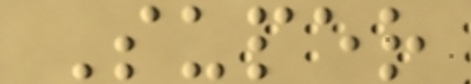Super
